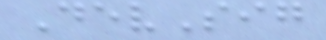DevSig
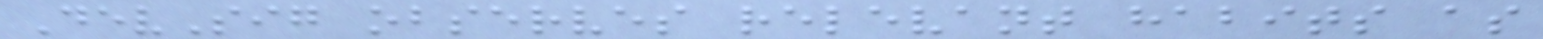DevSig observes relevant habits as
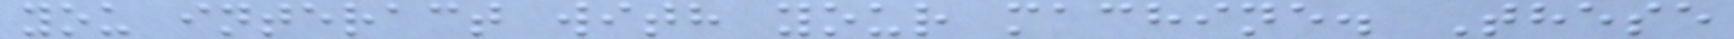you interact with your machine. These
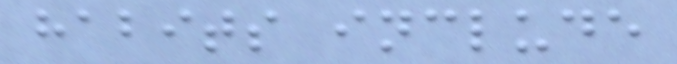habits include
